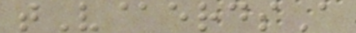tV@erdsA
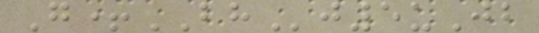G+BHj5uJb
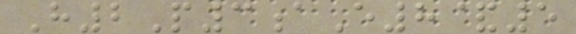H2P3aE8&5
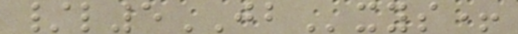/l5JBxys+
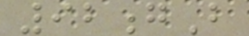92gB
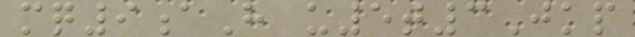mq9aH u5t3Jkp
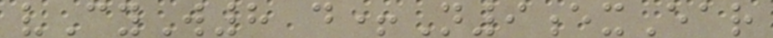vCyW8 d+N9exEar
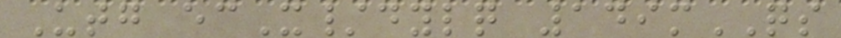Utg ecX/dylq 149mQS
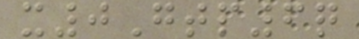x0Gtp6q
